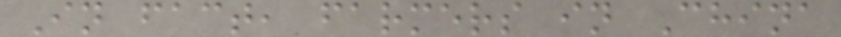In fact, farmers in China
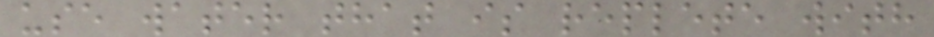use water that is replete with
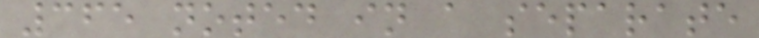365 noted in a separate
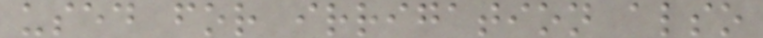used for irrigation also
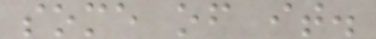some of it.
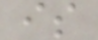is
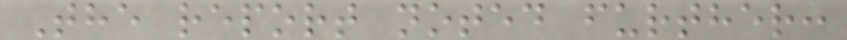The report noted further:
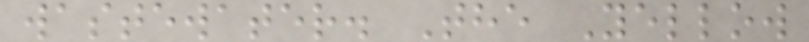wastewater. The Yellow
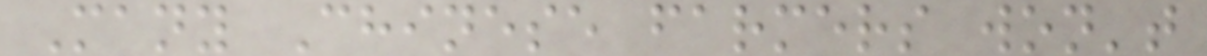Many Chinese farmers won't
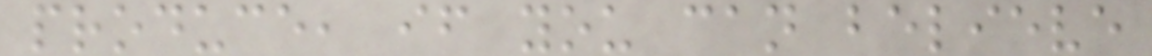produce, if you can believe
